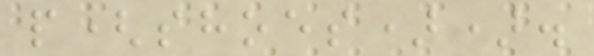p(shoes)).
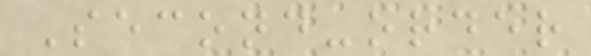Second-order
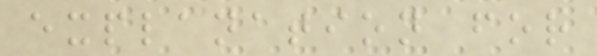explanation for
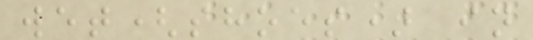wet(shoes) in
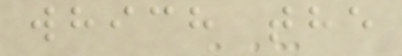which the
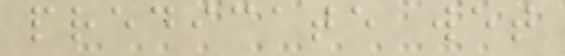predicate wet
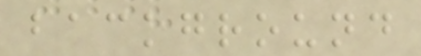background
